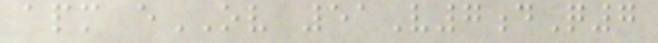apm eOV 51V7dQ7
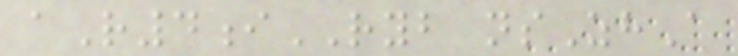aR4iRYB nsZhA
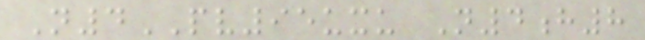N4PV95uxu N4h8
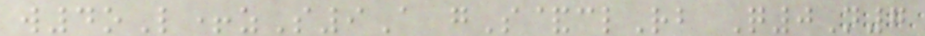w4oL+zS9A gS&clRb Q0N7
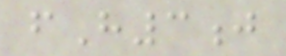fH3j
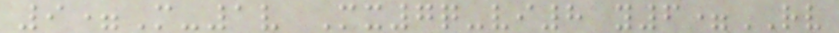9=M-1v Mx7q-vi8 y6=RV
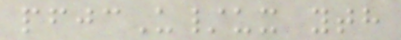pfjcU/ux yth
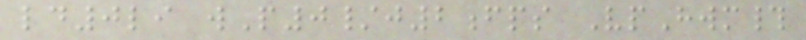ld0li wP0/j2fps VpHwm#
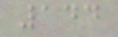144
